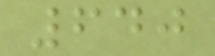640
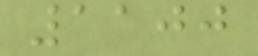1100
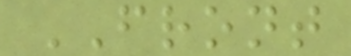FRONT
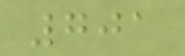701
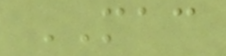MAC
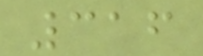316
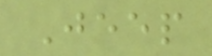Jeep
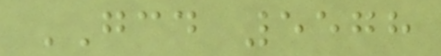GCD 5578
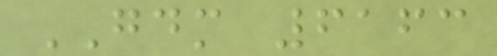GDM 6163
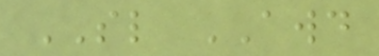SL AWD
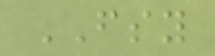FSY
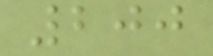200
